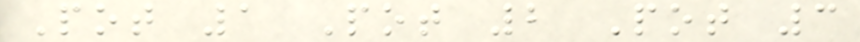Pot 1 Pot 2 Pot 3
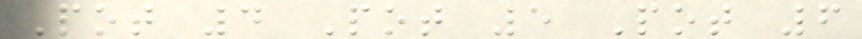Pot 4 Pot 5 Pot 6
